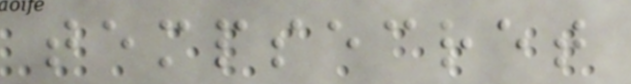tempsecret
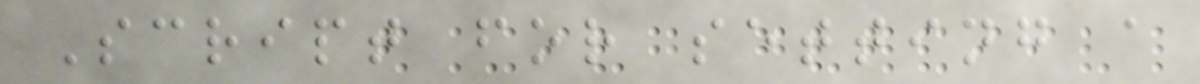Script for setting a
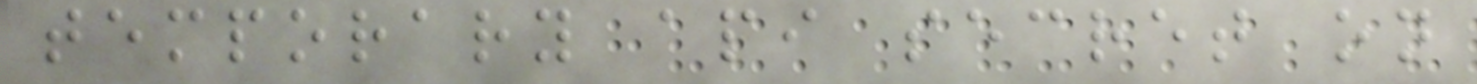temporary api secret on
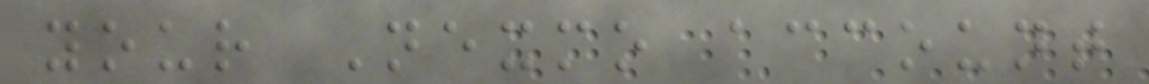your Nexmo account
